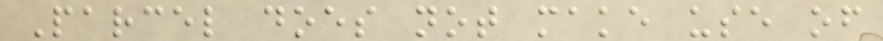Parcel does not make use of
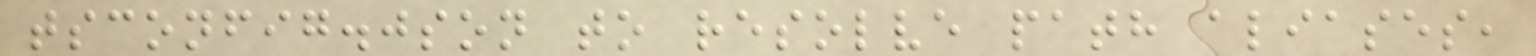tsconfig.json to resolve path aliases,
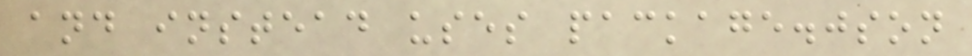and instead uses package.json
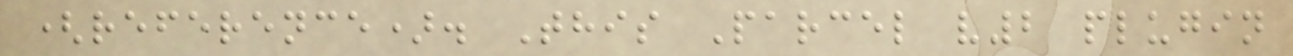(reference). This Parcel v2 plugin
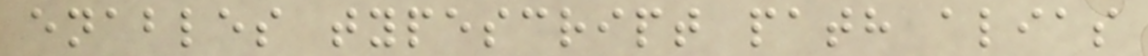enables typescript path alias
